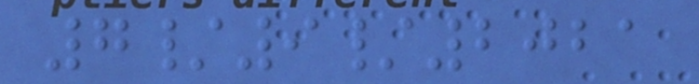7/9/2021
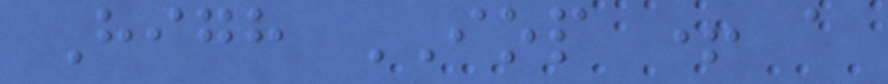High IOP + a
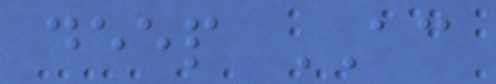deep AC
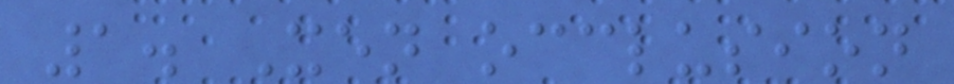1. Xen occlusion
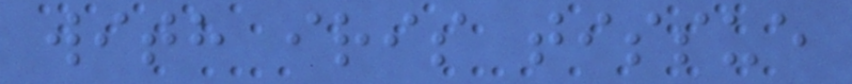with iris tissue
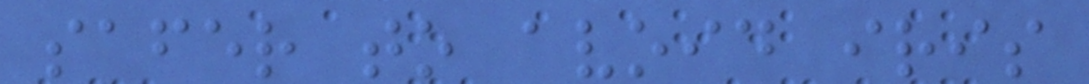safer to avoid iris
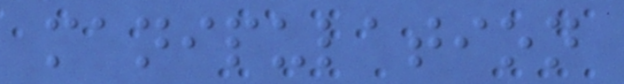manipulation
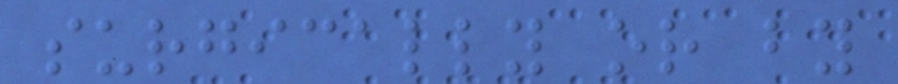surgically or by
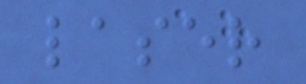laser
